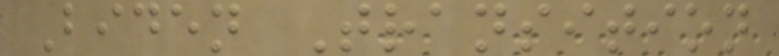Biden Transition
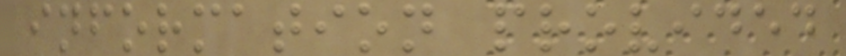information provided
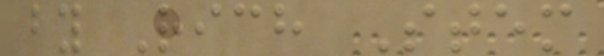by Rich Stem
